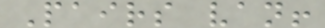Pairs van!
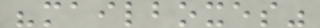"mailboxes"
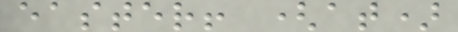easter! (at)
